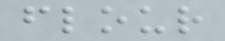flour
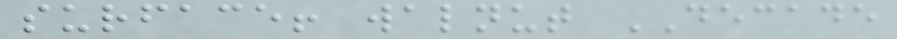surface! walnut DECADE
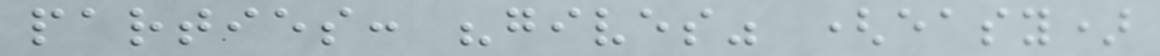parties: "gives" (easy)
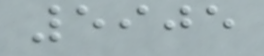5905
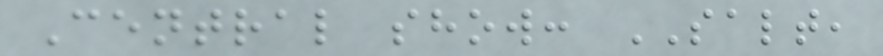Central show: SALT,
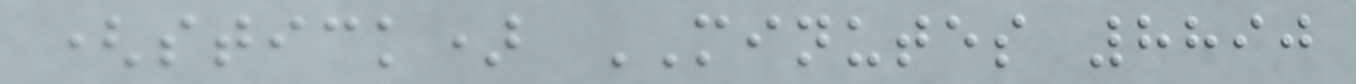(stick) MINUTES 8890
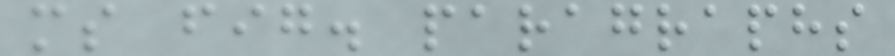ms fig. paragraphs
